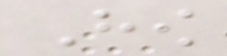How
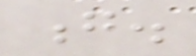g.
